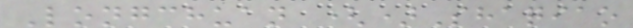Longchuan ()Shaqiao
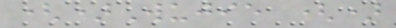()Wujie ()
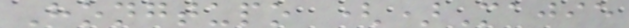Hongtupo ()Majie
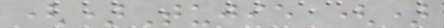()Tujie ()
